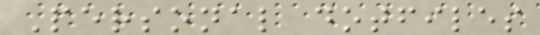Personal dotfiles
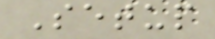Setup
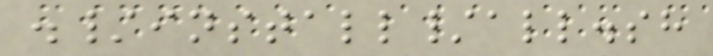./install/all.sh
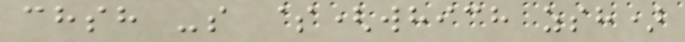chsh -s $(which zsh)
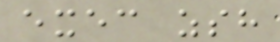exec zsh
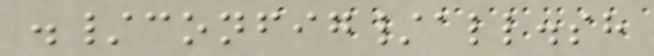./config/all.sh
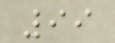99
